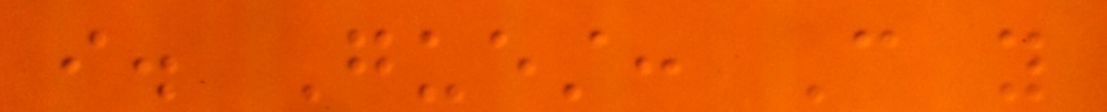i. Guest: Can you
